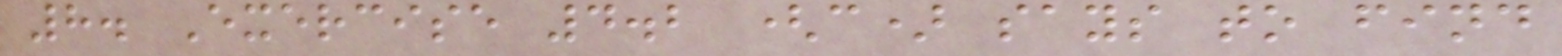8. Exercise 4.2 (c) says to find
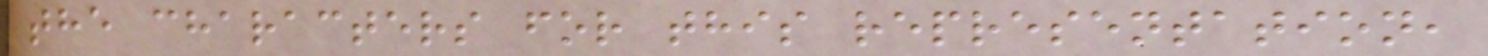the characters for this representation,
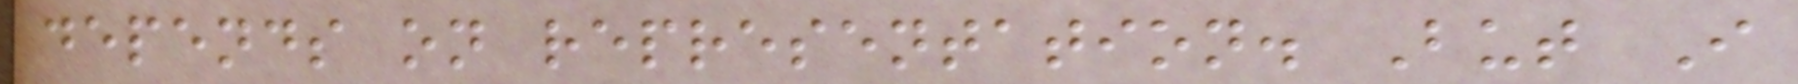depends on representation. But I
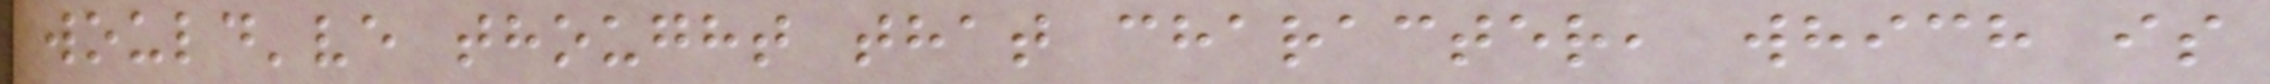would've thought that character, which is
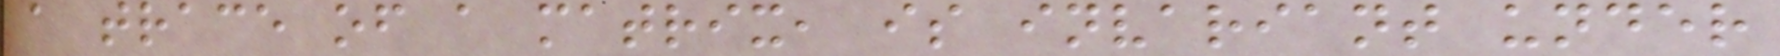a trace of a matrix, is invariant under
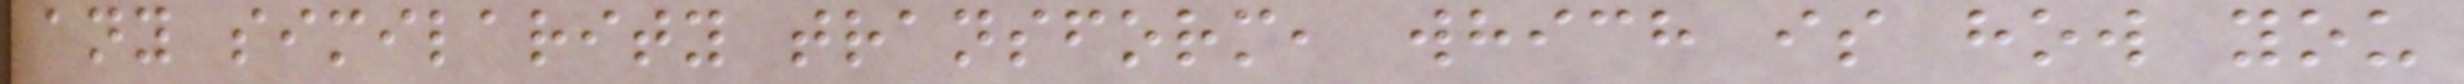any similarity transform, which is how you
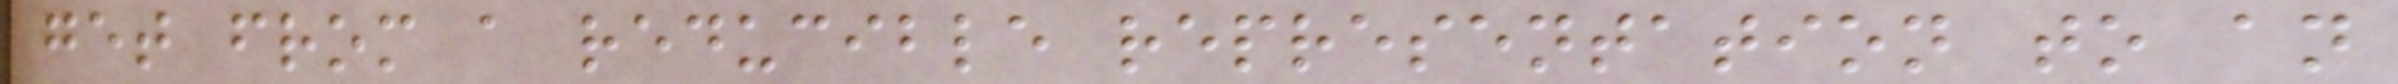get from a reducible representation to an
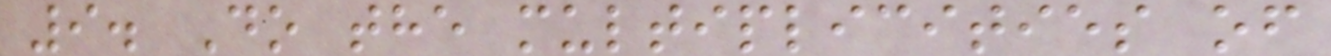9. Do the multiplicities of
